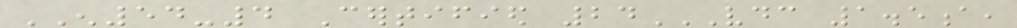EN54-4 Certified 24VDC 1.5A,
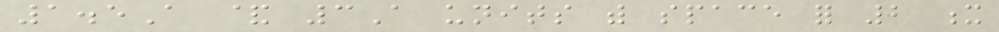1.5A & 3A units with space for 2 x
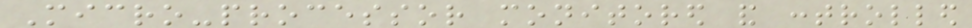Micro-processor monitored and controlled
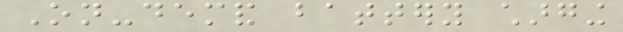On-demand battery charging
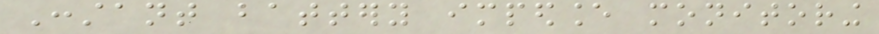Constant battery impedance monitoring
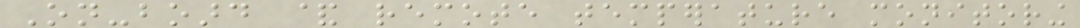On-board & remote temperature monitoring
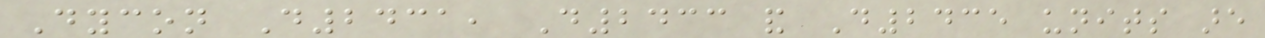Dycon D2431, D2433 and D2435 units are
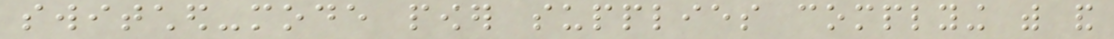switched-mode power supplies complying with and
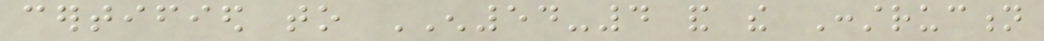certified to EN54-4 and the Construction
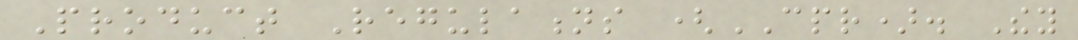Product Regulations (CPR). They
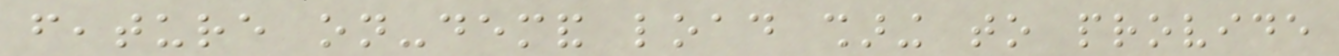feature on-demand load sharing to provide
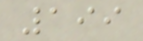199
